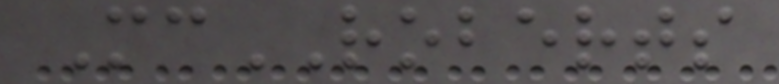McROBERTS
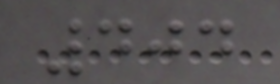404
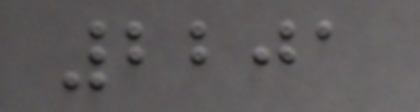2201
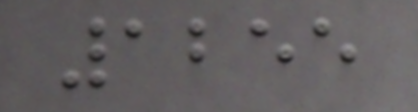1255
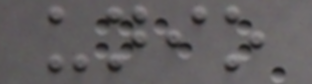unio
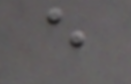e
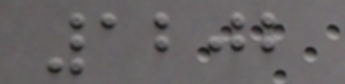1202
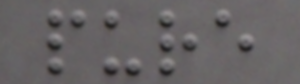pure
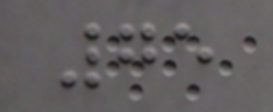75
